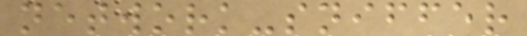network-sniffer
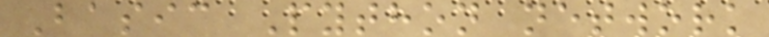Basic Python network
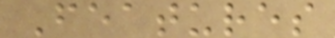Features
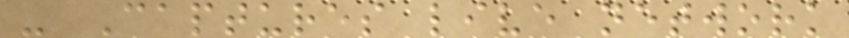- Captures live network
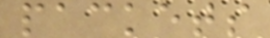packets
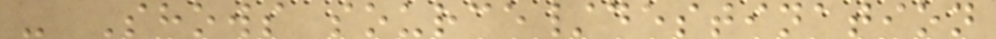- Shows source/destination
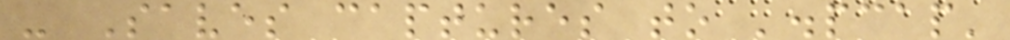- Saves captures to '.pcap'
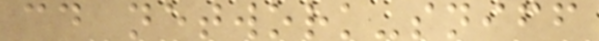cd network-sniff
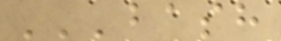'''bash
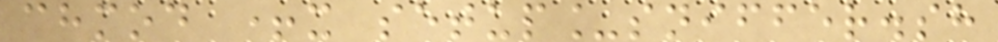chmod +x setup_sniffer.sh
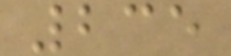235
